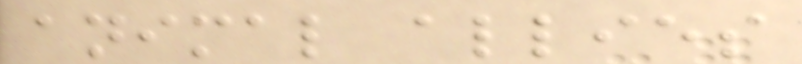animal allies
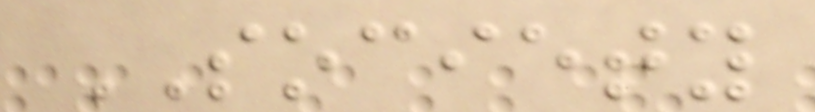SOCIETY
